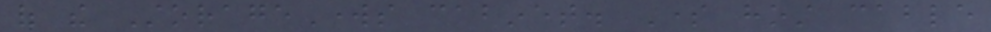of the StorageWorks cabinet. Some host cable
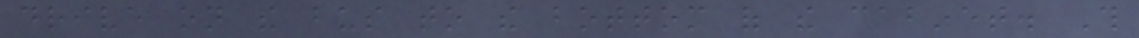drive on the bus to the bottom of the cabinet. This
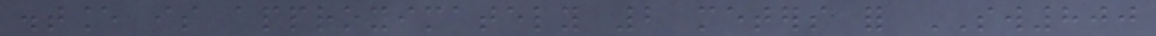distance is approximately 2 meters for SW800
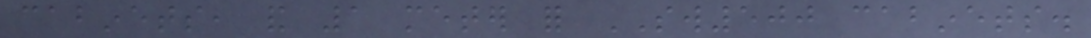cabinets, and 1 meter for SW500 cabinets.
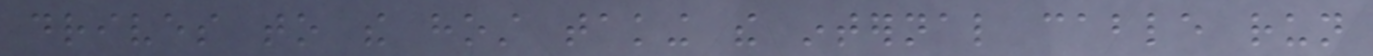drives to the host taking the internal cable run
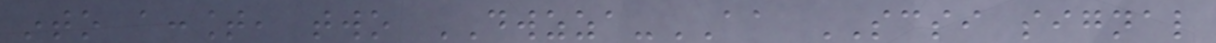into account, two DWZZA-AA SCSI signal
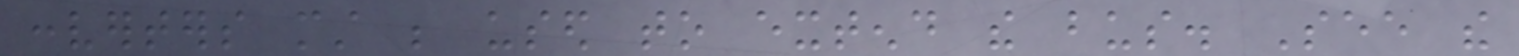converters must be used to extend the bus. See the
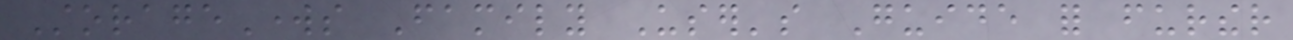StorageWorks Family User's Guide for further
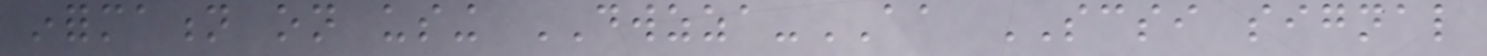information on using DWZZA-AA SCSI signal
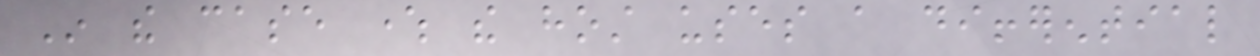In the case where the host uses a differential
